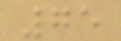75
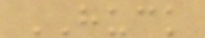HUCK
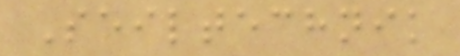Seiltechnik
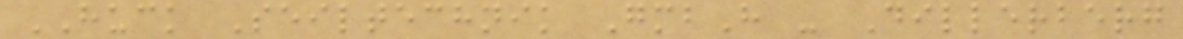HUCK Seiltechnik GmbH - Dillerberg
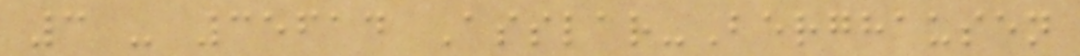3 - 35614 Asslar-Berghausen
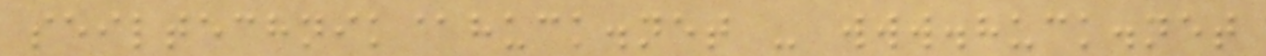seiltechnik@huck.net - www.huck.net
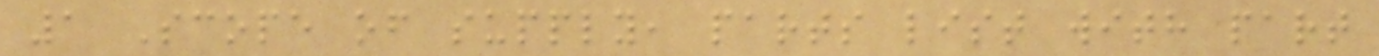1 Scope of supply, parts list with part
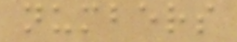numbers
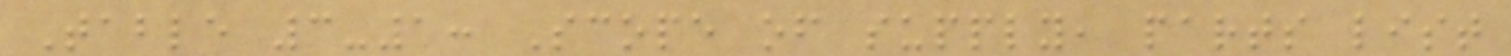Table 3-1: Scope of supply, parts list
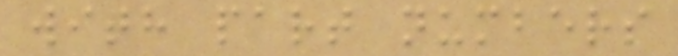with part numbers
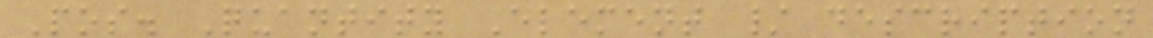Pos. Quantity Element / description
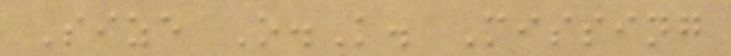Size O.K. Missing
